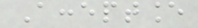Acceptance
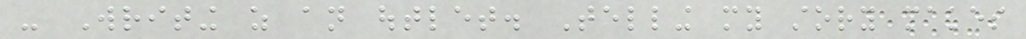- Writing as an outlet. Telling my story makes
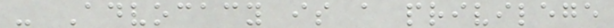- Advocacy is a privilege
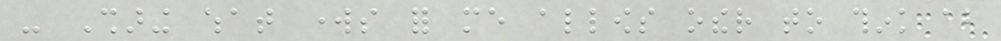- Sharing what works for me allows other to think about
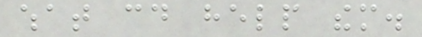what could help them.
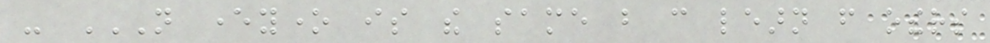- NOT EVERYONE IS THE SAME BUT CAN LEARN FROM OTHERS
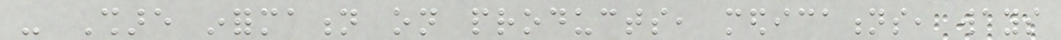- Share information on products, medications, ways
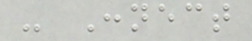- Connect
